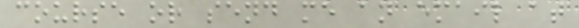course or send me an email at
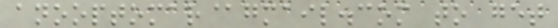anooptomar@gmail.com to get
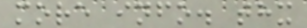more info. thx
